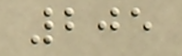205
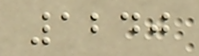1240
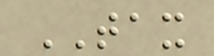TAX
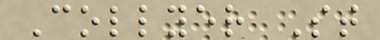Collyer St
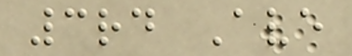3rd Ave
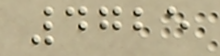4725
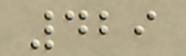429
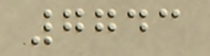7743
